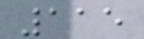115
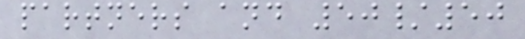partners and 50/50
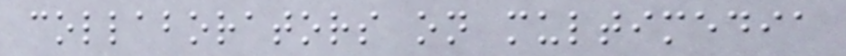collaborators on multimedia
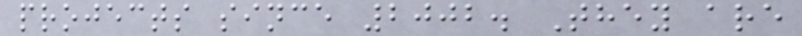projects since 2002. They are
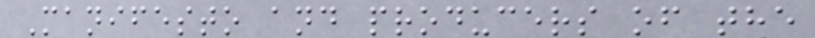Manifesto and producers of the
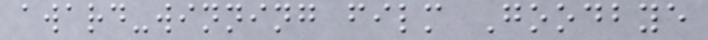award-winning film Goodbye
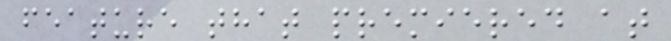feature that premiered at
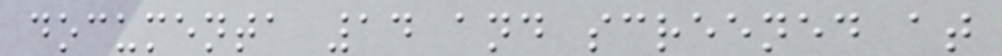documenta 14 and screened at
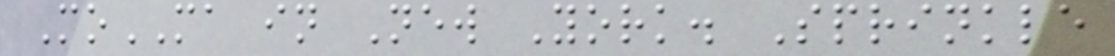MoMA in New York. Sprinkle
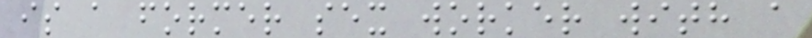is a former sex worker with a
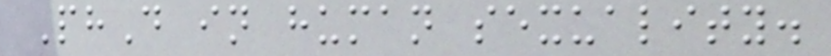PhD in human sexuality.
